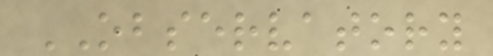OBSERVATORY
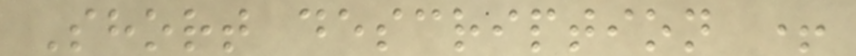Short description +
